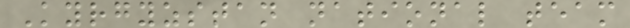Kyrgyzstan national team
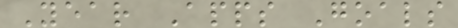Year Apps Goals
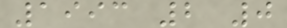1993 2 0
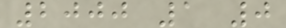2000 1 0
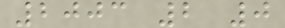2003 2 0
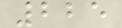225
